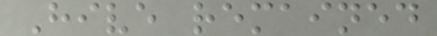Hive remained
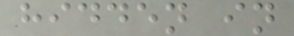hidden in
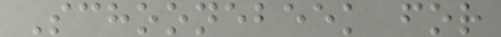Schoonebeek for
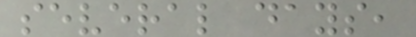several days,
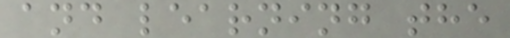and learning the
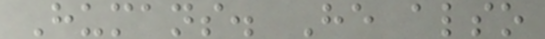Humans. He also
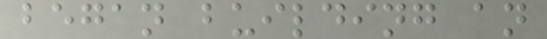began building an
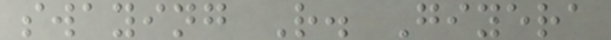swaying R. Giyera
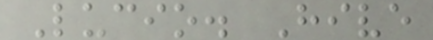Lucio. Hive
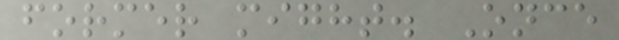former might. Once
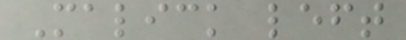Malick left
